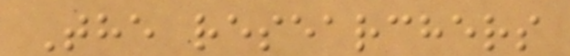The researchers
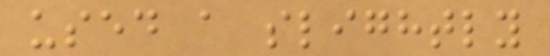used a slightly
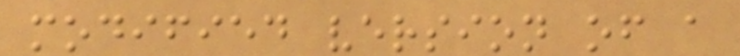modified version of a
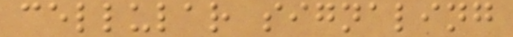cellular signaling
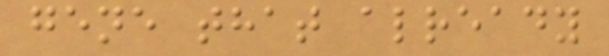gene that already
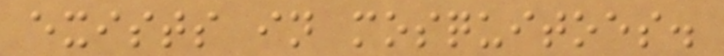exists in mosquitoes.
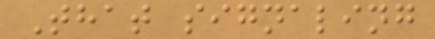That signaling
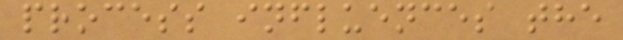process influences the
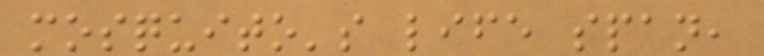mosquito's life span,
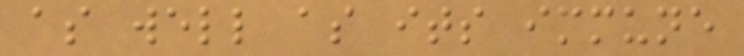as well as its immune
